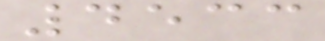4533
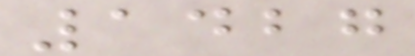1427
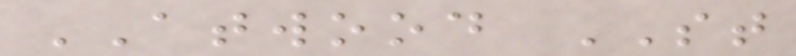ATWOOD ST
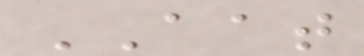AAT
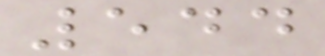544
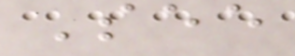See
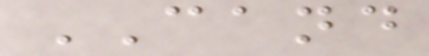CAND
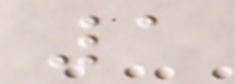1
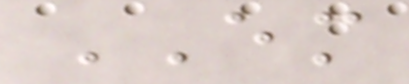EM
